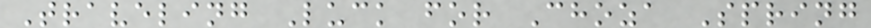Traveling Luck for Choza Spring
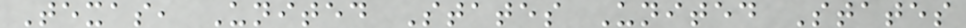Texas, United States United States
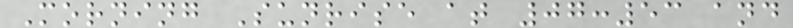Morning Sunrise at 07:53 and
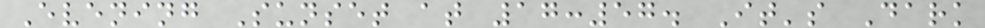Evening Sunset at 17:57. It's Dark
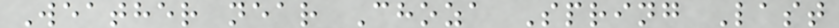Weather near Choza Spring Last
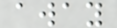away
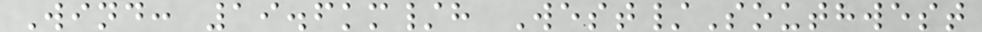Wind: 19.6km/h West/Southwest
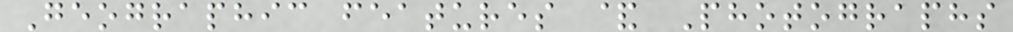Geographic features & Photographs
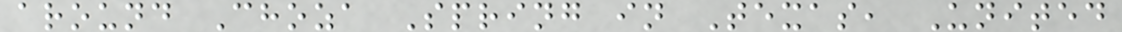around Choza Spring in Texas, United
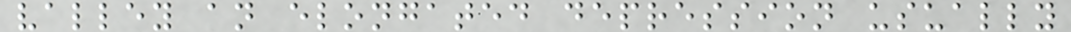valley an elongated depression usually
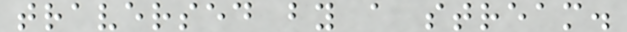traversed by a stream.
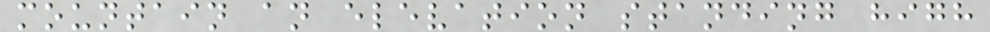mountain an elevation standing high
